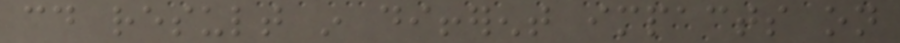could result in different impacts on
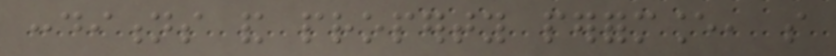conditions and property performance, so
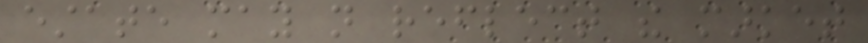estate may not reflect the market
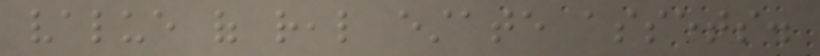value of real estate assets.
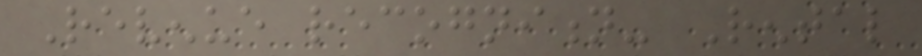Revenue recognition- Rental
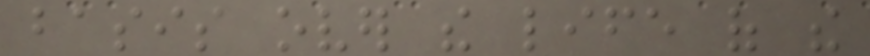basis over the life of the
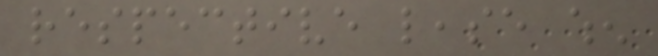respective lease when
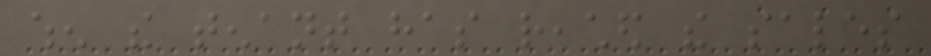when the tenant has reached the sales
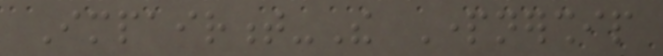Impairment-The Partnership
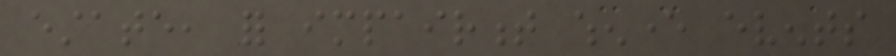estate, for impairment whenever events
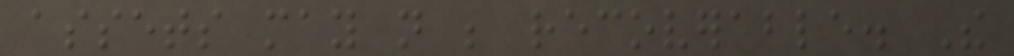assets may not be recoverable. The
